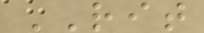RIT
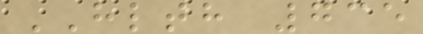HLTH 735
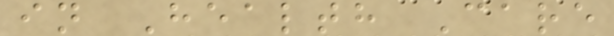in Health Care
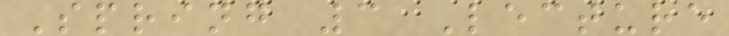Spring 3 Lecture
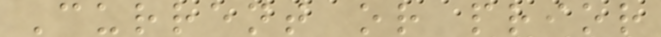Current or prior
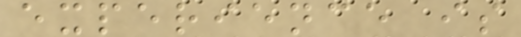experience is
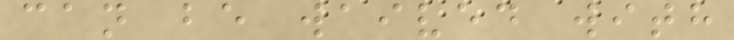can be waived with
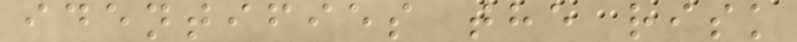identifies the risk
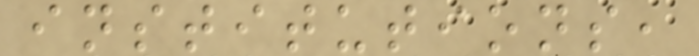institutions,
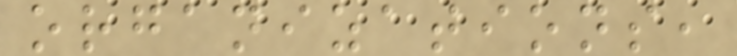organizations,
